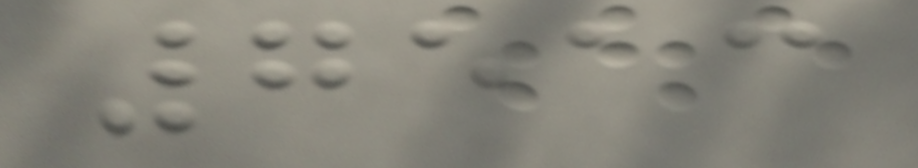7513
